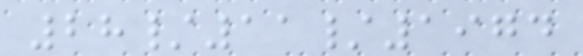28/11/1974
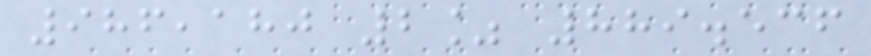986,180 2% 889.536
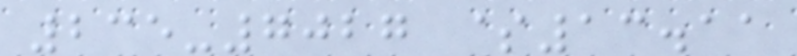235-7027 $13.11
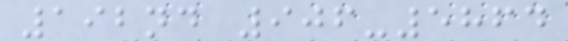192nd 906-5864
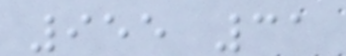955 31
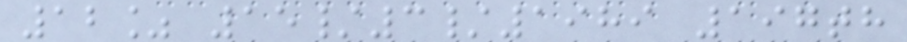12% 15/3/1989 197th
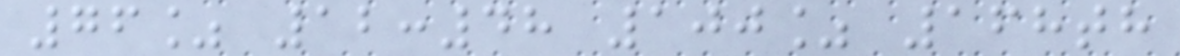76% 12:48 100% 168th
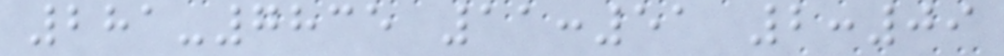281-7835 11:51 2:09
